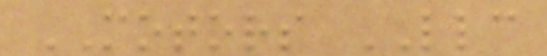MOTORS LLC
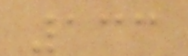133
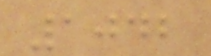1042
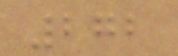272
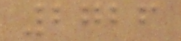2726
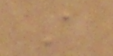A
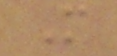M
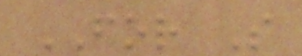FOR S
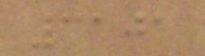3101
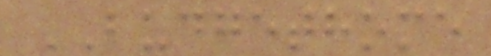BUDGETHOME
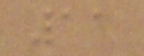11
